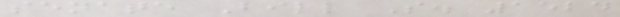senate Bill S. 1524
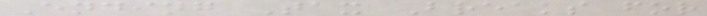Ending Tax Breaks for
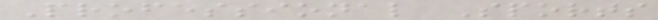Professional Sports
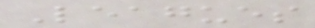Leagues
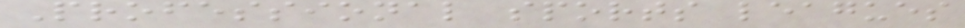Professional sports leagues
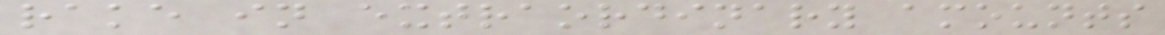rake in extraordinary amounts
